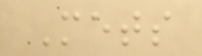Mets
